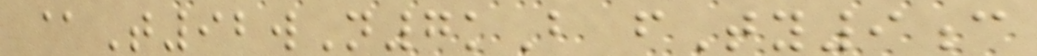@T92wN7kB fTy9c
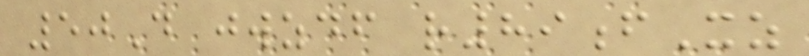50D jwzdf r89fXz
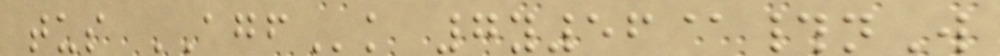tus AGFk 7y56@#nW
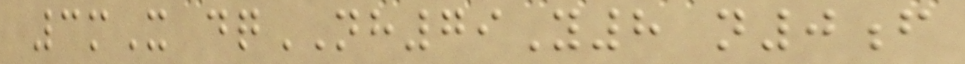3mX dqNH79Y8 n0f
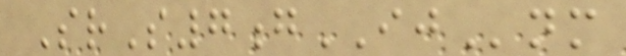SrS7gIJnm
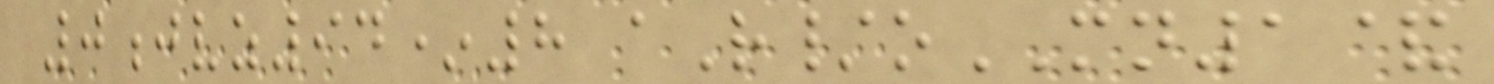0jvz94*8 aR/oMN1&
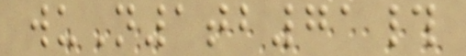wuN1tb71#
